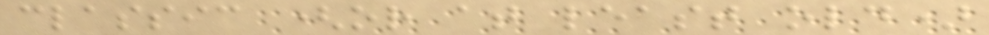classic (or at least old)
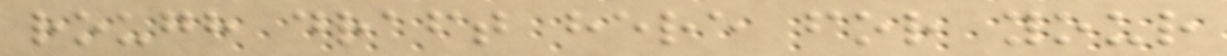rough draft here for your
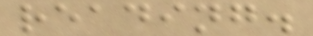reading.
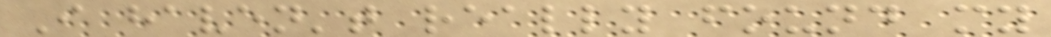I haven't really found my
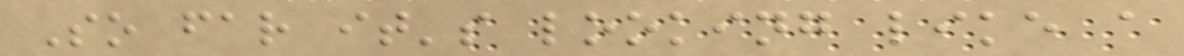So far it's looking like a
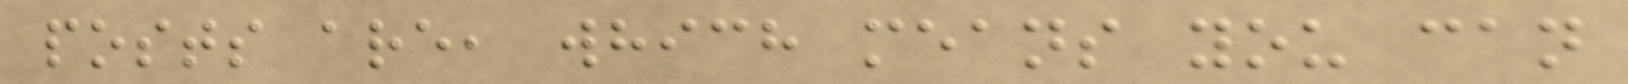posts are, which means you can
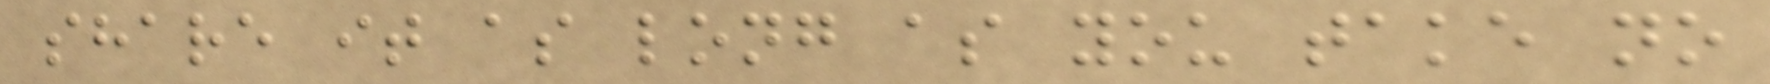share it as long as you take no
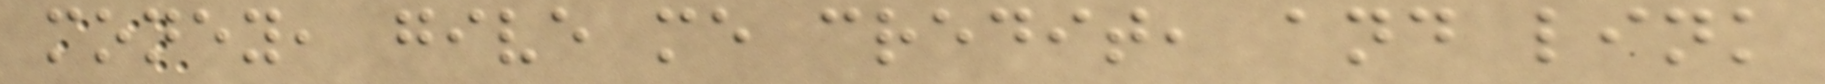money, give me credit, and link
